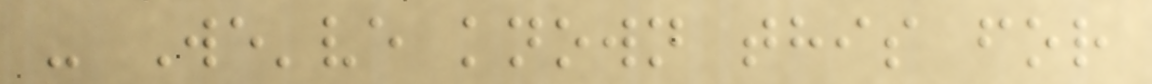- We've known this for
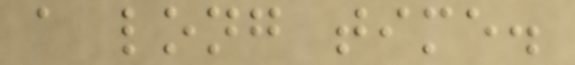a long time.
